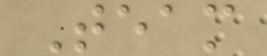Team
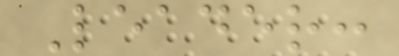Leader:
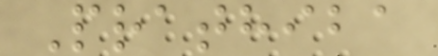Prathiba
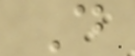D
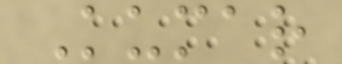Kumar
